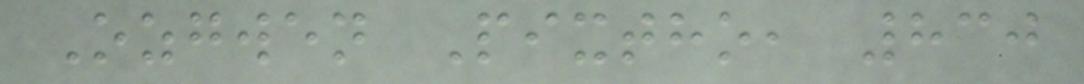Ozgwen Pixtho, 830
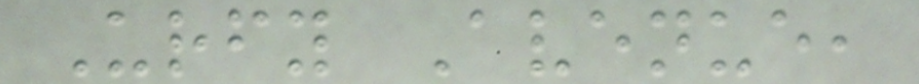Urfy Avenue,
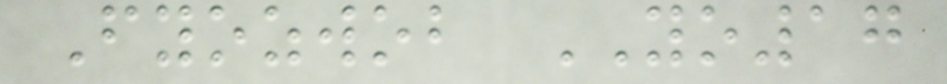Fyozwob YO17
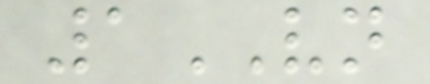1VN
